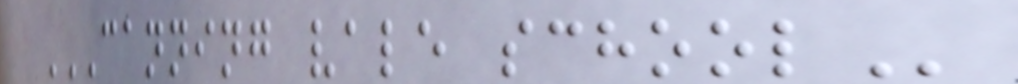CANNING VALE SCHOOL
